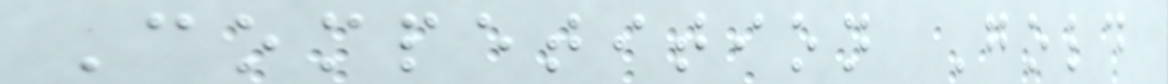Competition Gold
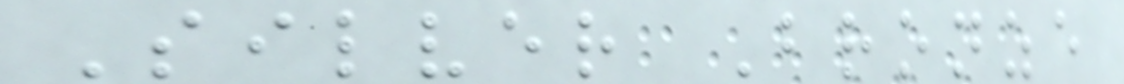Silver Bronze
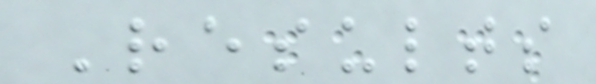Results
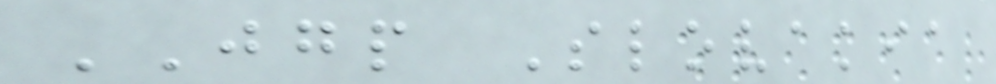JGP Slovakia
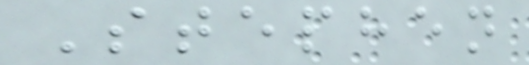Stephen
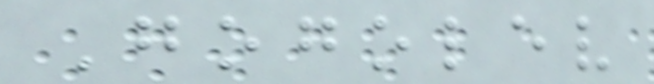Gogolev
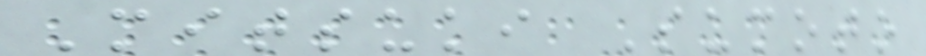Mitsuki Sumoto
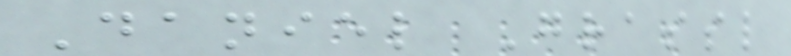Daniel Grassl
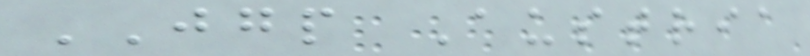JGP Austria
